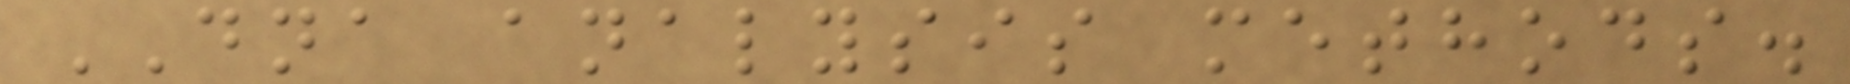DNA analysis methods.
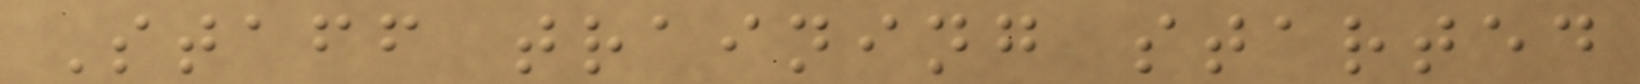Staff training started
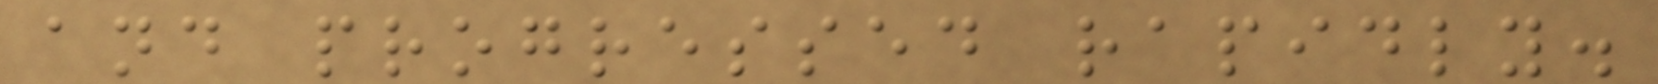and progressed rapidly.
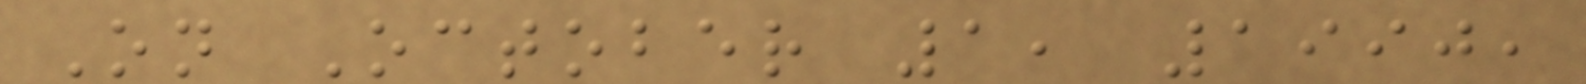On October 1, 1990,
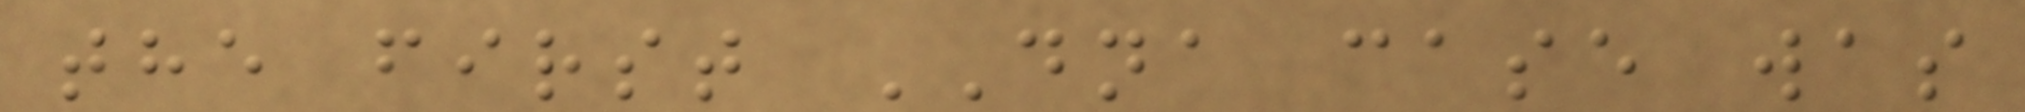the first DNA case was
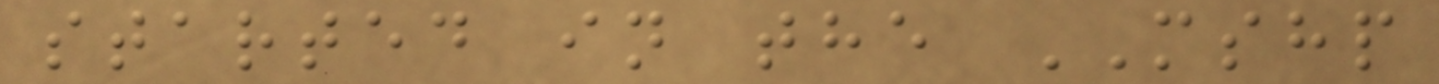started in the MSHP
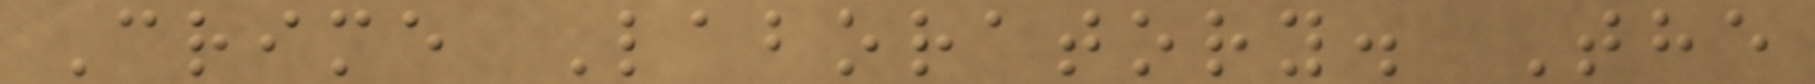Crime Laboratory. The
